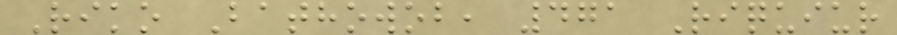Riko Bathowob, 471 Riquiur
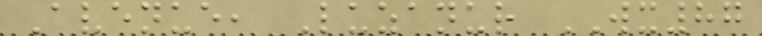Avenue, Luzanur WX87
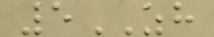5ZH
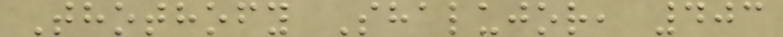Thothofy Shalujor, 403
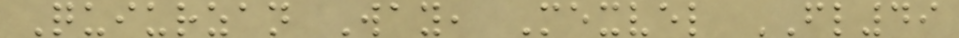Quiurzan Way, Mexvel FL49
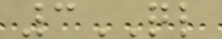3QL
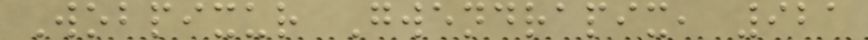Wobpixur Gwendrapix, 921
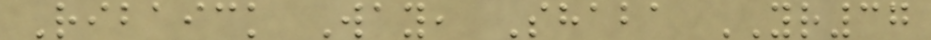Ribaick Way, Shaba YR37
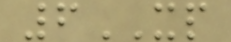6XP
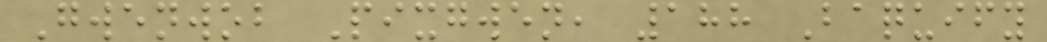Gwenwob Pixgwen, 188 Baquify
